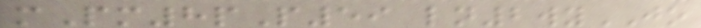mPm8pP59 ln2wyJO
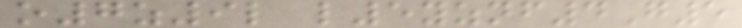o7z9l l5yznf4G5
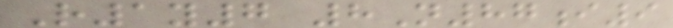R1y7 8N87i9
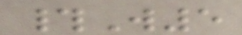#W5
